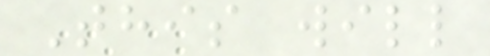This will
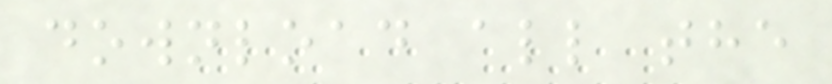download all the
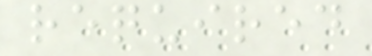required
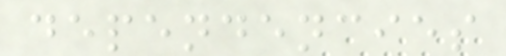dependencies
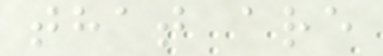that are
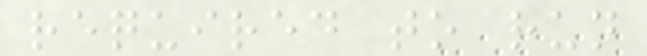required to run
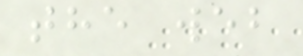the web
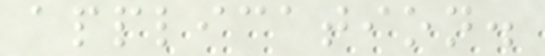application.
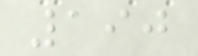190
